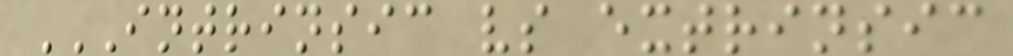INTRINSIC VS EXTRINSIC
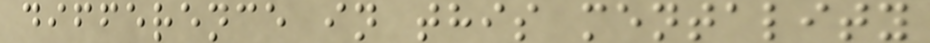difference in this mentality
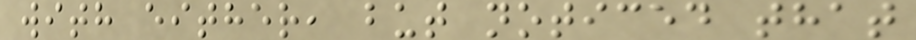with either, but noticed that
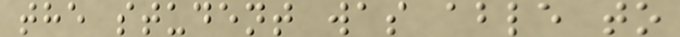the student was able to
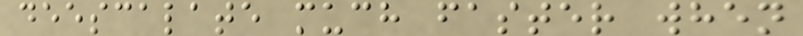deescalate much faster when
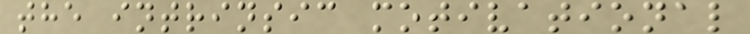the intrinsic motivational
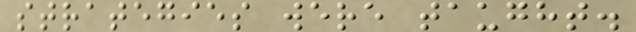strategies were taught.
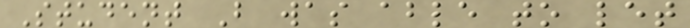Student B was able to let
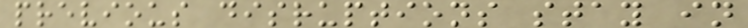previous disruptions stay in
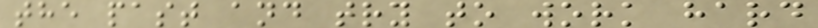the past and try to work hard
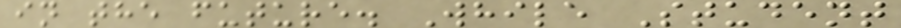in the future. While Student
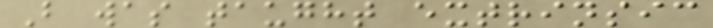B was taught extrinsic
